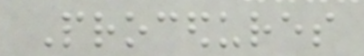Procedures
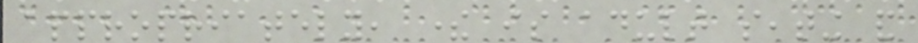appropriately, there is adult seating and
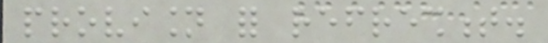provision for refreshment.
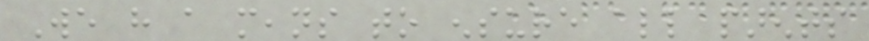We have a means to ensure all parents
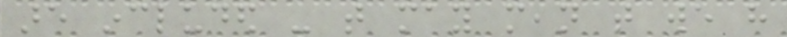are included - that may mean that we have
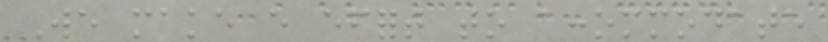We make every effort to accommodate
